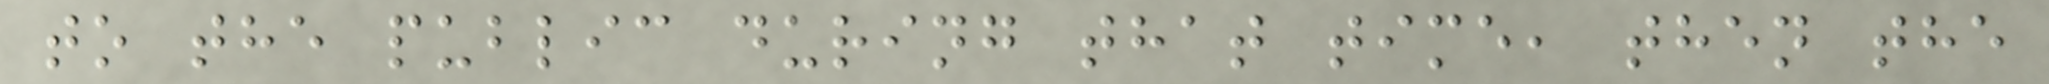to the public during that time, then the
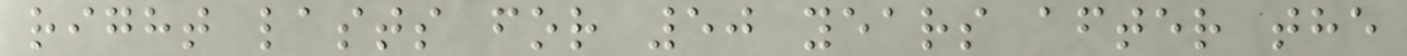right lasts for 50 years after the
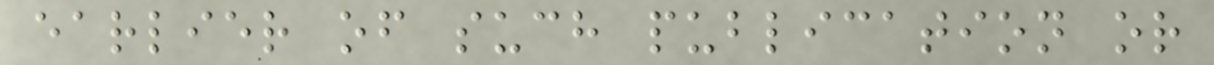earlier of such publication or
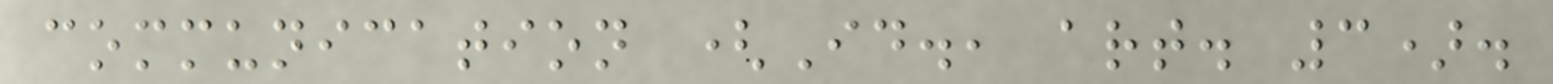communication (Id., art. 3).
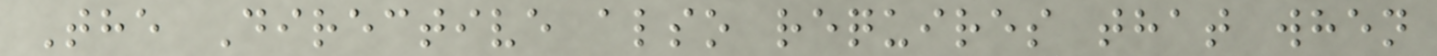The Directive also requires that when
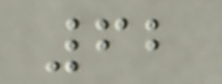62
